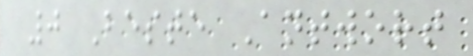0 Beste Antwort
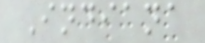Indiana
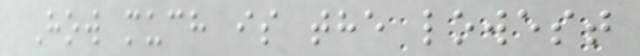How much is the lowest
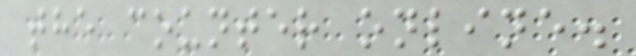the counter online.
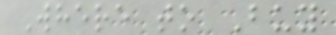Where to Buy
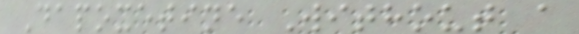Dapoxetine Without a
